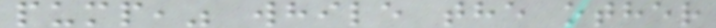pump," while the other
